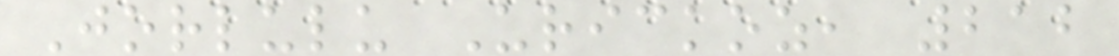Jorlulu Urickoz, 212
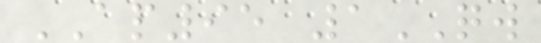AP95 1QW
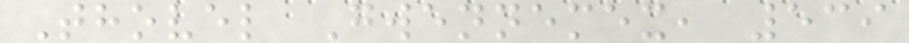Thovel Gwennemex, 539
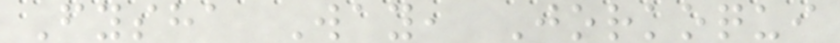Fysha Way, Jorkoqui
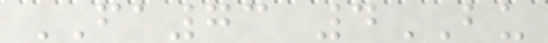FA73 4BU
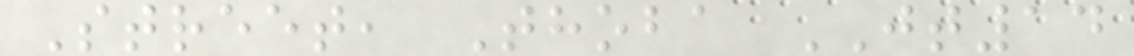Street, Thoba JT14
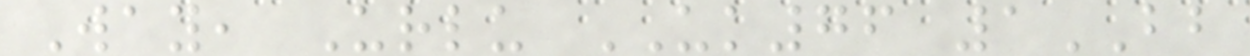Way, Urlu UK76 1BB
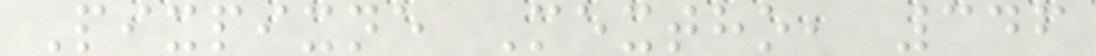Pixpixne Mextho, 346
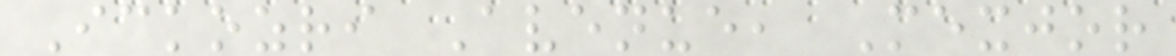Ickozri Avenue, Mexjor
